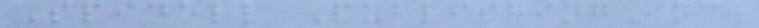Spidell PublishingInc.
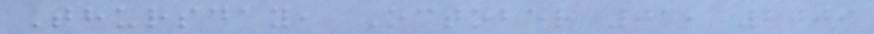Thursday, October 01, 2009
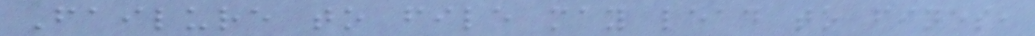Failure to file may lead to fines,
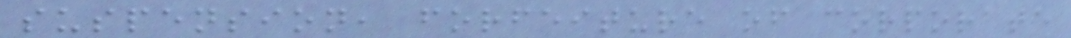suspension, forfeiture of corporate
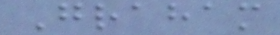Graham
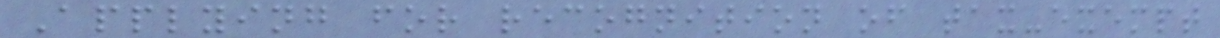Applying for recognition of tax-exempt
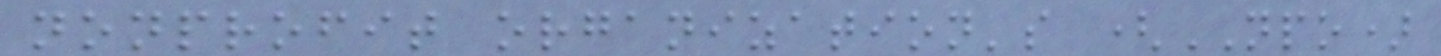nonprofit organization's (NPO)
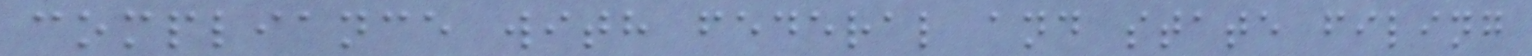compliance with federal and state filing
